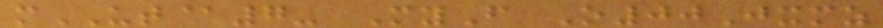mUT@7- MyF O00Jxmz
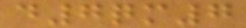d7qm7
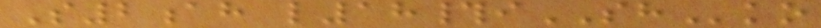S2ah l18#iSHko
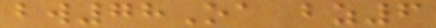bw78Oa bz6
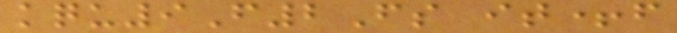kqu9F2Fs it+f
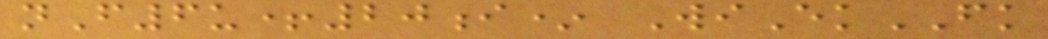nF6u+20i* WiEkFK
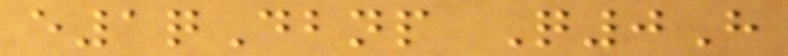e1qDbnp Q0H
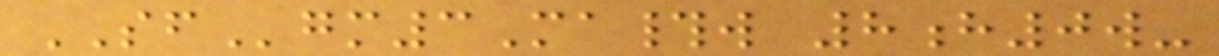SFgm3Ma#w 8h0w-
